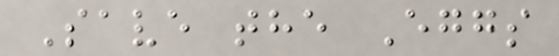Save the Eggs
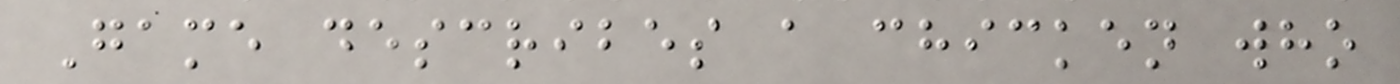Game describes a chicken who
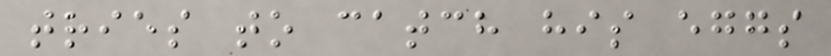tries to catch his eggs
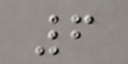6
